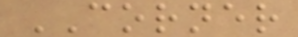CORNER
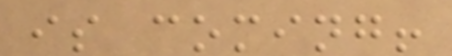is coming!
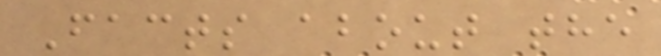Facts about the
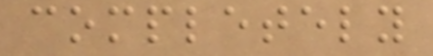completely
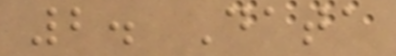2. Data
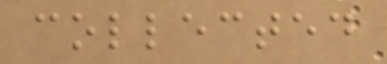collected
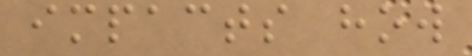impacts how
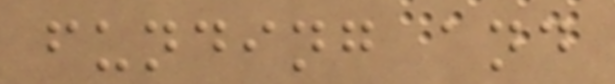funding and
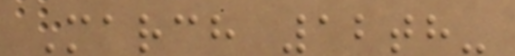March 12th-
